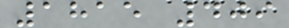1815 409
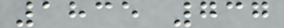1835 737
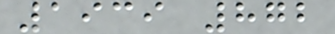1939 872
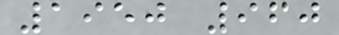1950 960
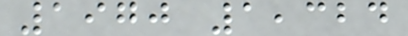1970 1,324
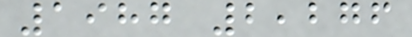1987 2,276
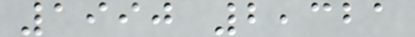1990 2,321
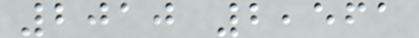2010 2,561
